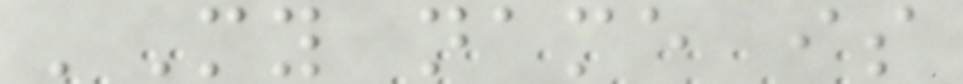'My name is
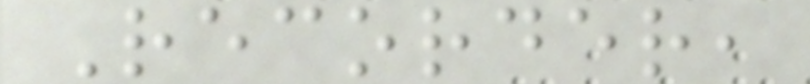Recorder,
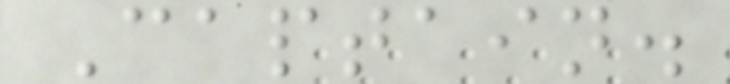Captain.
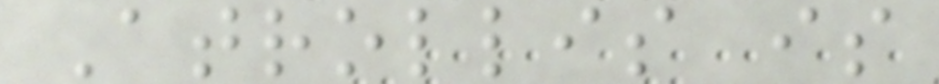Atrollis is
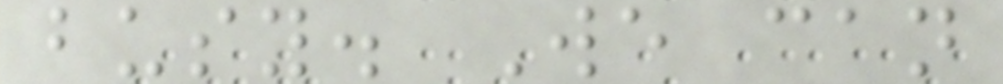busy. We can
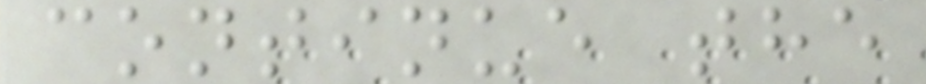continue the
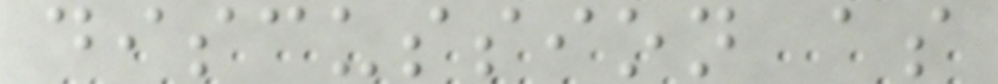discussion as
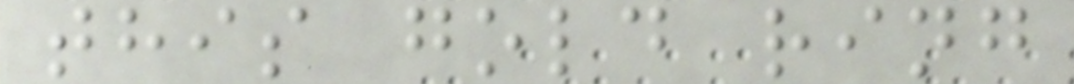this gold ring
